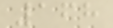168
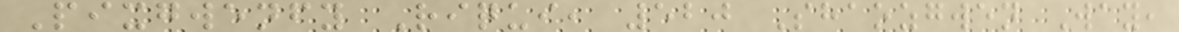Pixgwenfy Riqui, 520 Shaozgwen Way,
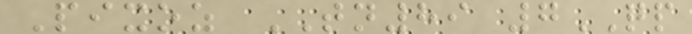Pixoz TN89 7QP
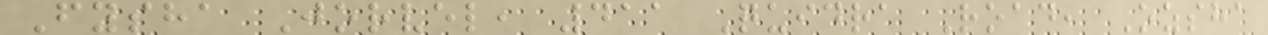Fysha Jorvel, 411 Quidra Road, Ozsha
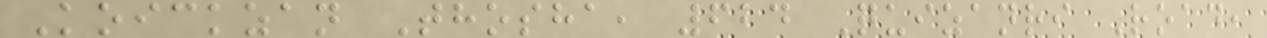Koickzan Thosha, 624 Quizanri Road,
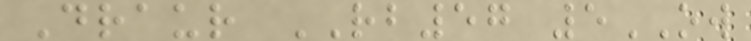Draur RB57 5OW
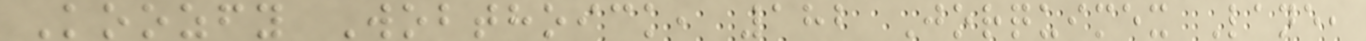Koozfy Wobthoick, 182 Jorquimex Lane,
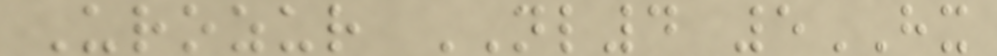Urozur NL4 5HX
